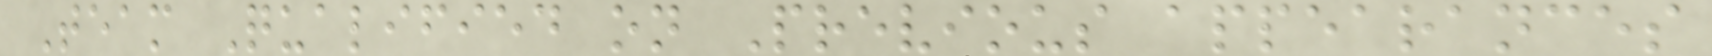Team Qualified on Previous appearances
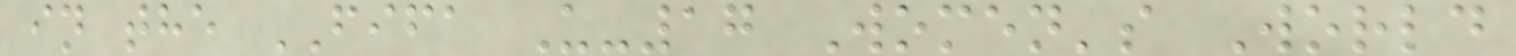in the FIFA U-17 Women's World
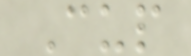Cup
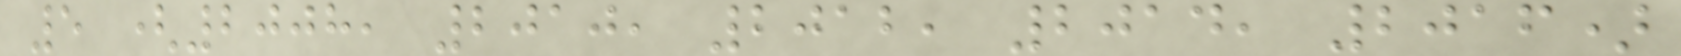5 (2008, 2010, 2012, 2014, 2016)
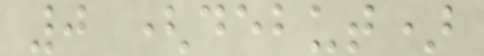0 (debut)
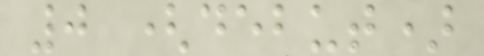0 (debut)
